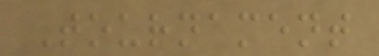Tournament
